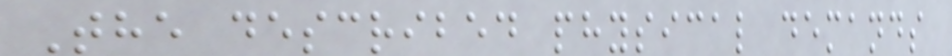The described physical demands
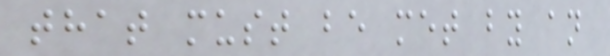that must be met by an
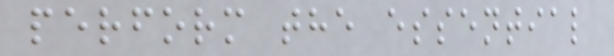perform the essential
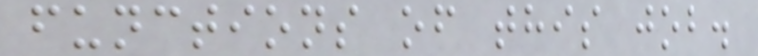functions of this job.
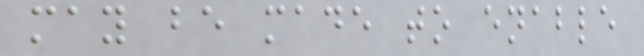may be made to enable
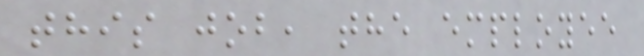this job, the employee
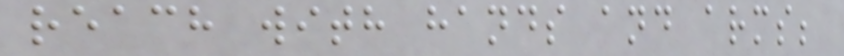reach with hands and arms;
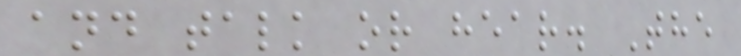and talk or hear. The
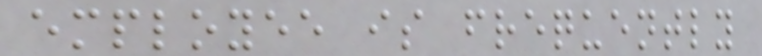employee is frequently
